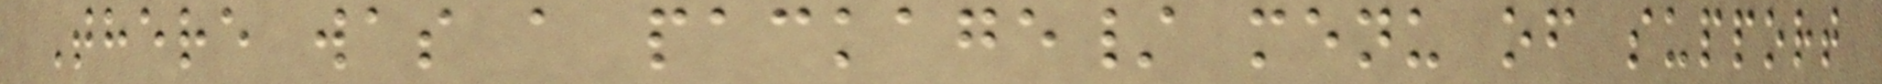There was a package/ menu of support
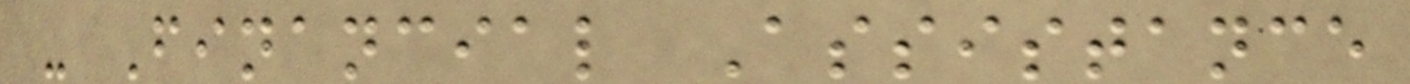- Financial Assistance
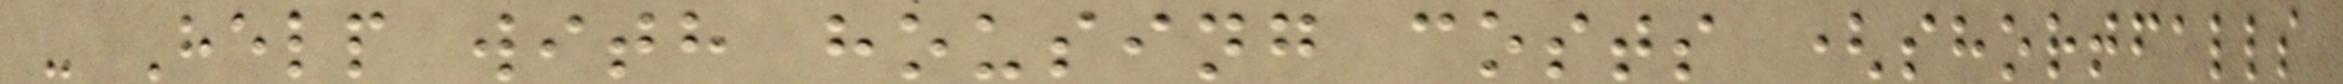- Help with housing costs (shortfalls
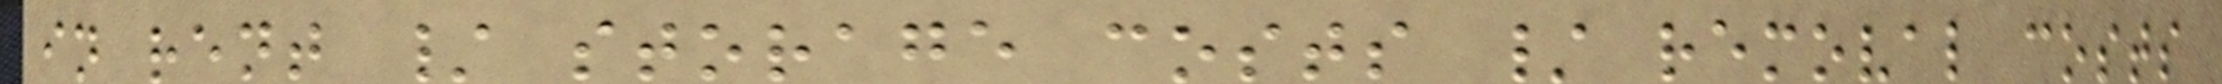in rent / storage costs / removal costs
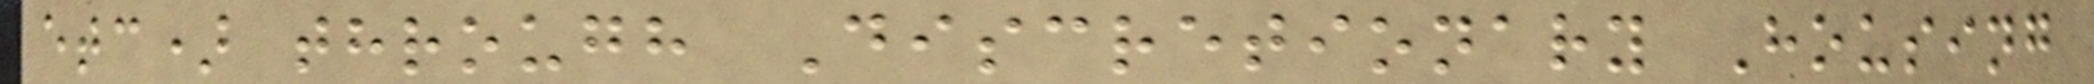etc) through Discretionary Housing
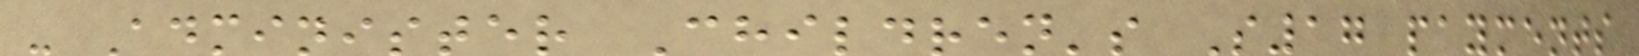- Administer Children's S17 payments
